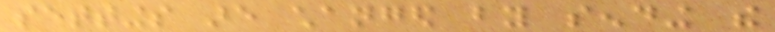settings are changed by sending the
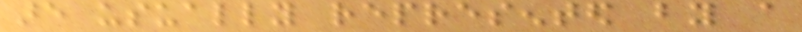are usually represented by a
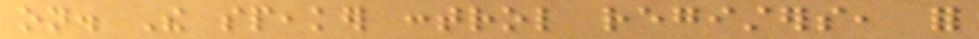on. The speaker control registers, for
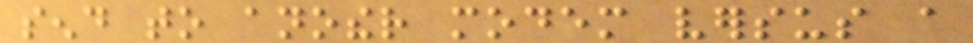send to another modem versus a
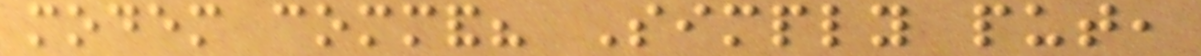modem command? Simply put,
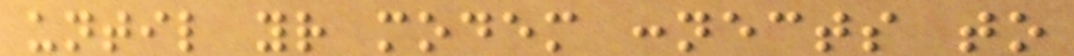until your modem connects to
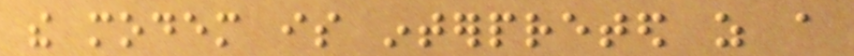the modem is interpreted as a
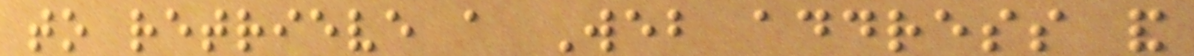to retrieve a Web address and
